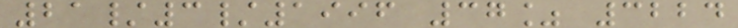21/3/1996 37% 3224
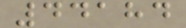44184
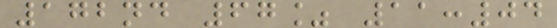172nd 67% 11:04
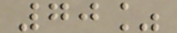70%
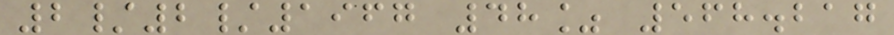2/2/1967 48% 568.217
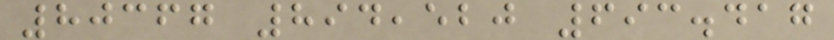80367 894,520 693.417
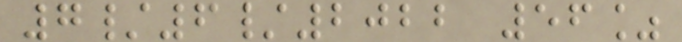7/6/2022 56%
